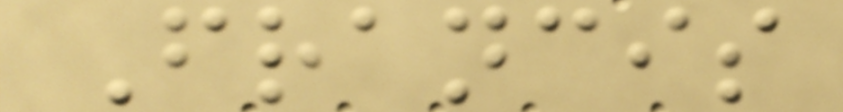Francis
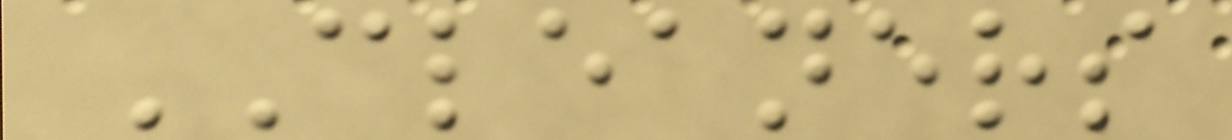CLEANERS
